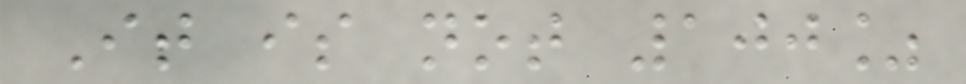It is not 100%
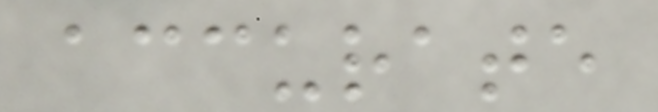accurate
